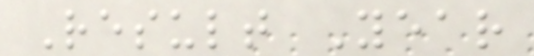Result Year
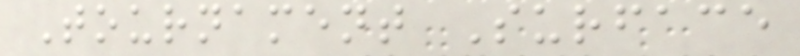Tournament Surface
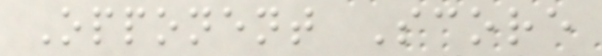Opponent Score
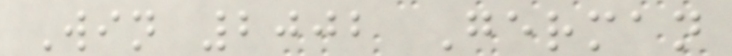Win 2002 German
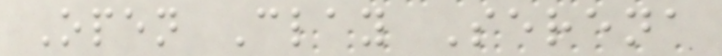Open Clay Serena
